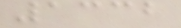1332
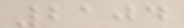2104
